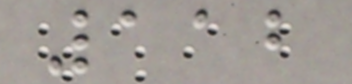112
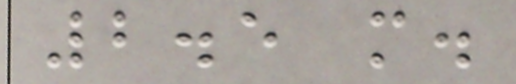2.5 m.
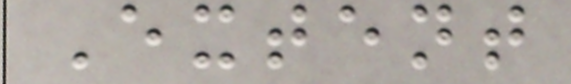Extent
